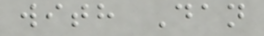with Dan
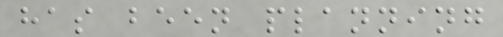has been planning
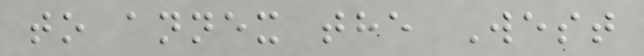to annex the West
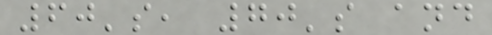60's, 70's and
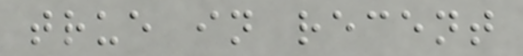true in recent
